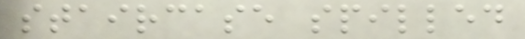staircase spilled
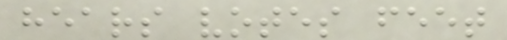hears votes feet
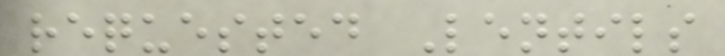requested Lentils
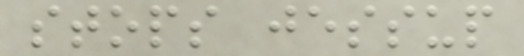stops jessup
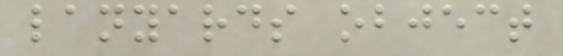lanyards object
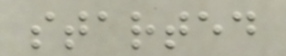started
